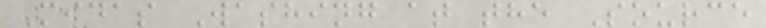Midas Washing at the Source
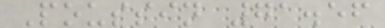Poussin 71.56
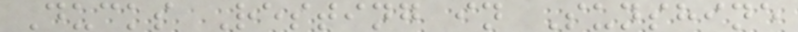Ducks Resting in Sunshine
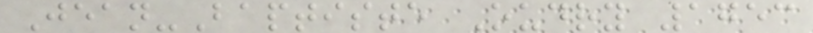Jean-Baptiste Oudry 1753
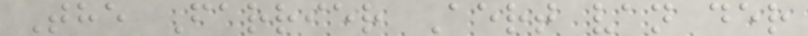The Farrier Aert van der
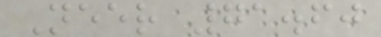Neer 71.60
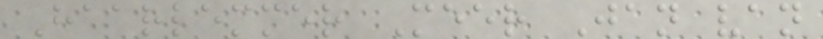Haarlemmer Meer Jan van
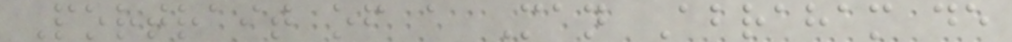Portrait of a Man Abraham de
